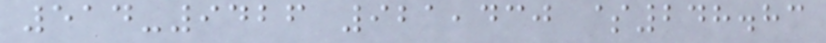514-9426 921,430 $248.83
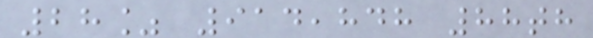28% 914,848 88th
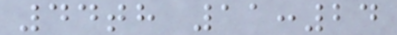44th 11:24
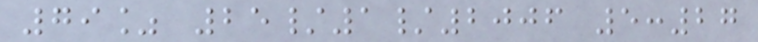79% 25/1/2006 5:27
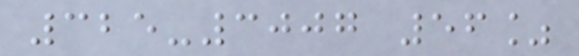325-3007 56%
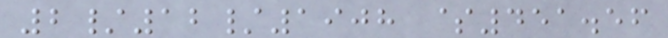2/12/1908 $451.56
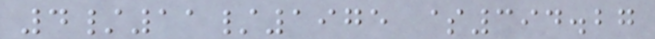4/11/1975 $394.27
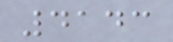4143
